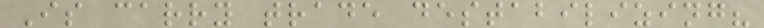Is carry trade destabilizing?
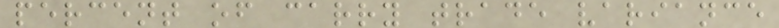percent of carry trade variance
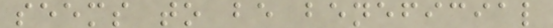seems to be beneficial
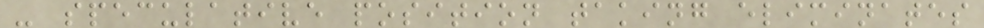- speculative position taking eliminates
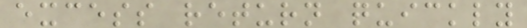excess return quickly
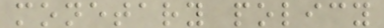monetary policy
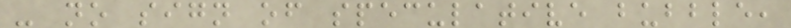- no sign of speculative bubble,
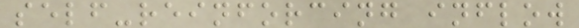self-reinforcing inflow
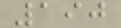190
